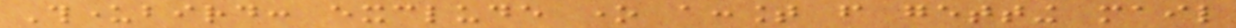Thunderbird: exclude one account from getting mail
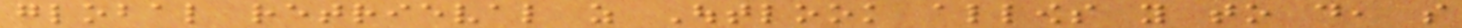global retrieval as Outlook allows you to do, so
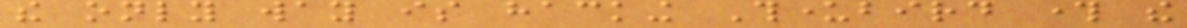the only way is hacking Thunderbird through the
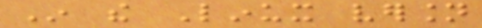In the Linux version
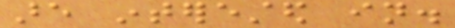are interested in.
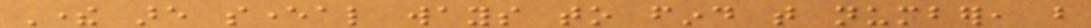There are several ways to find that number, but
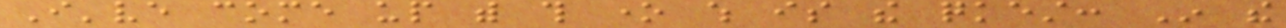I've come up with this one which is the quickest: In the
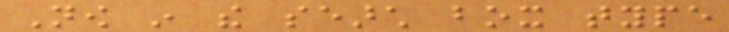Now in the search box type
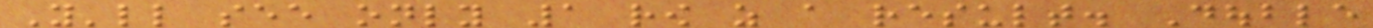You'll see only 1 row as a result. Double
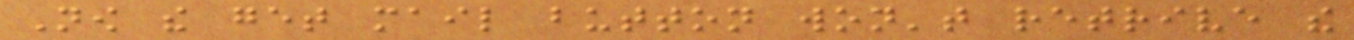Now the get mail button won't retrive the
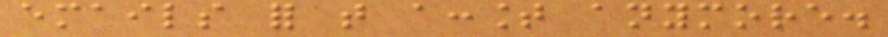emails for that account anymore.
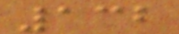132
